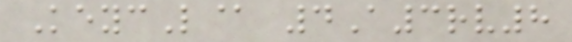KeycL@ 4A3rv8
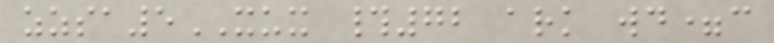zzsa5XUX #72 ark wd=c
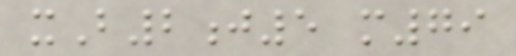xB2j5 m79
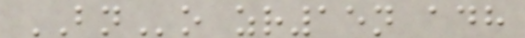BNo zr15n adh
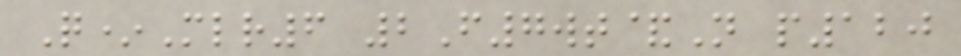Q*Mlr6 2F7wt&N p120
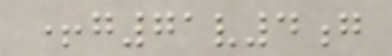+g71v4g
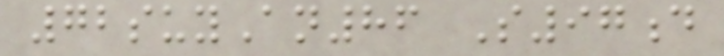72suyAn86 S97d
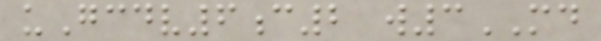uGcdv6c2 w3MD
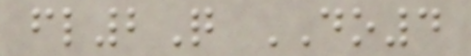fl2Q DO4
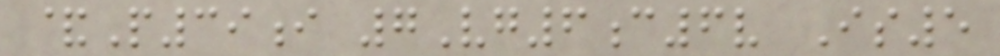&P39i 7Vg6c6v Is5
